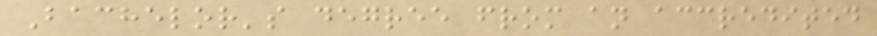Bachelor's degree from an accredited
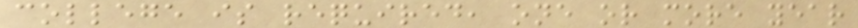college is required, one or more year
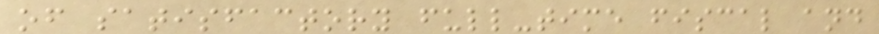of satisfactory full-time fiscal and
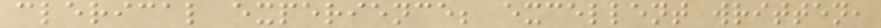clerical experience; excellent written,
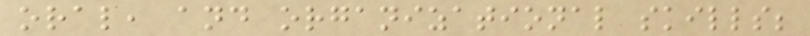oral, and organizational skills;
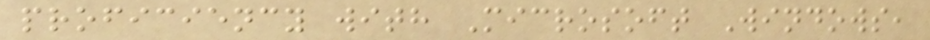proficiency with Microsoft Windows,
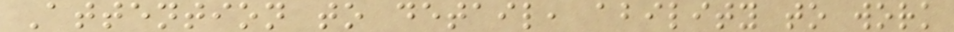Attention to detail, ability to work
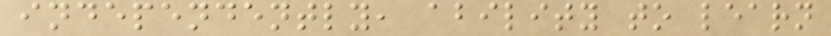independently, ability to learn
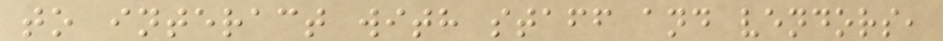to interact with staff and vendors,
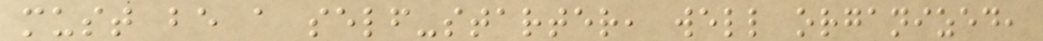must be a self-starter, well organized,
